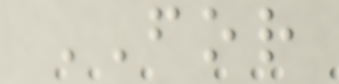FOR
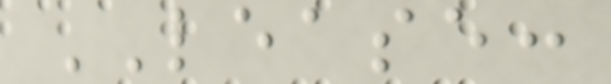LEASE:
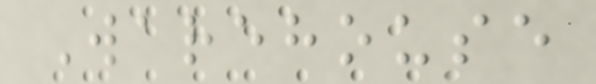Warehouse
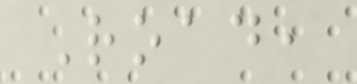Road,
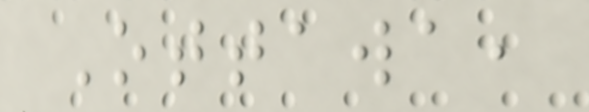Ottawa,
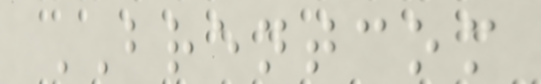BRENTCOM
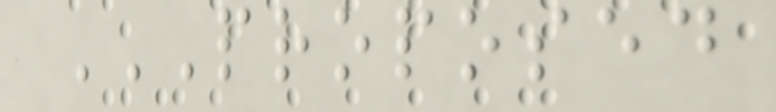PROPOSED
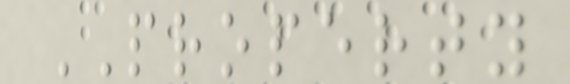PROPERTY
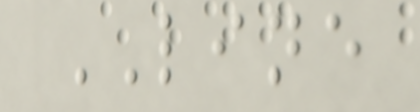LINE
